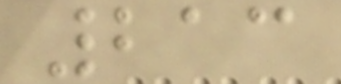213
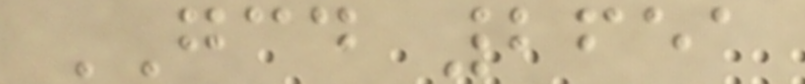GCD 2651
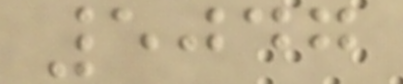5047
